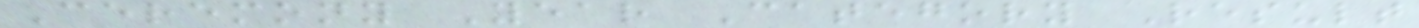Ceremony Year Category Result
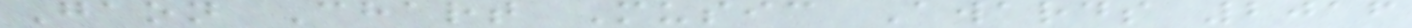Gaon Chart Music Awards 2016
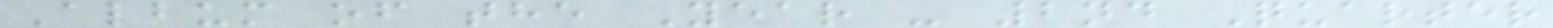Album of the Year - 2nd Quarter
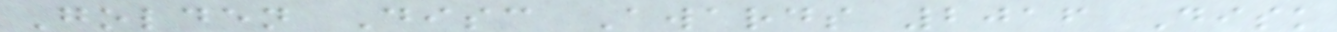Golden Disc Awards 2016 Disk
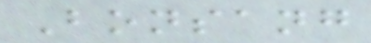Bonsang
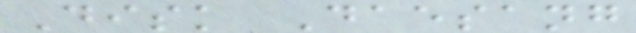Disk Daesang
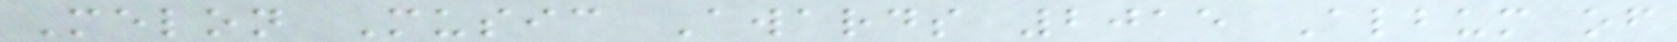Melon Music Awards 2015 Album of
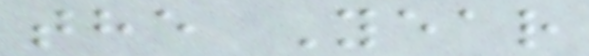the Year
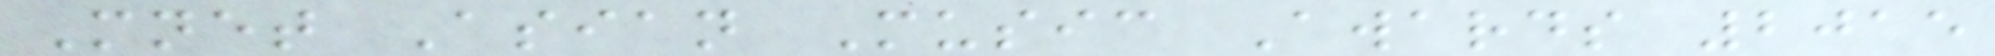Mnet Asian Music Awards 2015
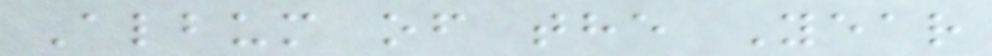Album of the Year
